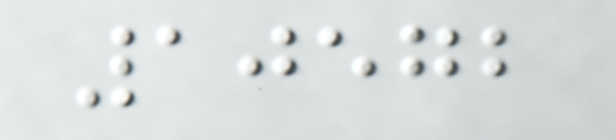10572
